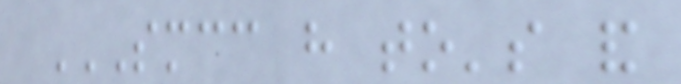SMCC HAVE TO'S AND
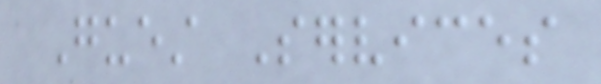Guest Services
